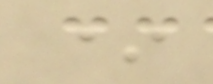*
